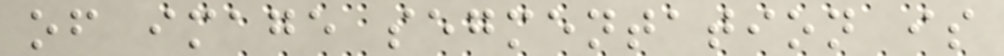of image segmentation is
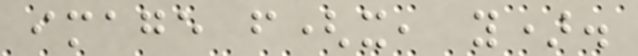image f(x, y).
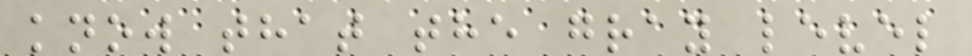know that the gray level
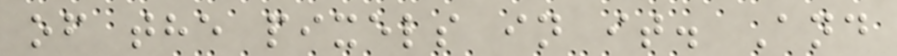of the pixels in it. And
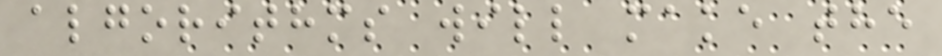algorithms will make the
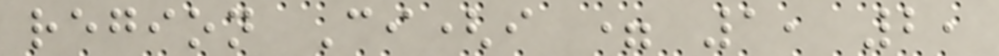region Ci(i = 1, 2,
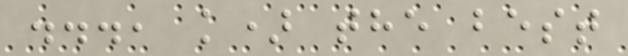..., k) the best
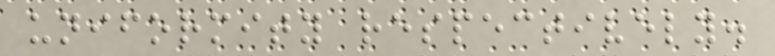uniformity respectively.
